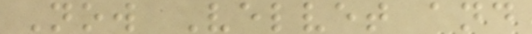Now Velvet and
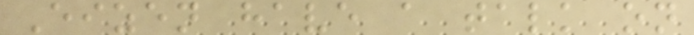Eizen have a talk on
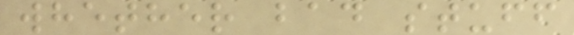whether bad stuff
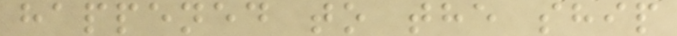happened to the ship
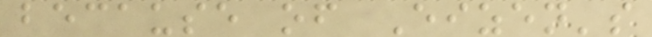because of Eizen's
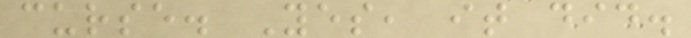curse. Yes, it did.
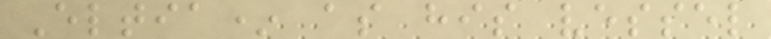Eltia* as his vessel
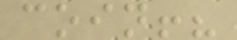coin!?
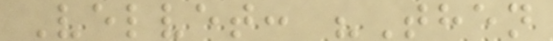Velvet: "Then
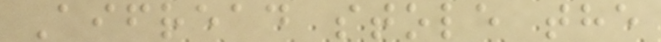Aifread stole the
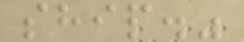ship."
